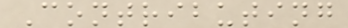Contributing
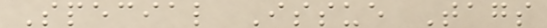Special Issue Tags
